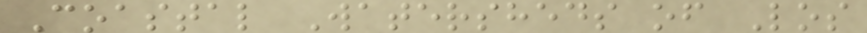Coastal Watersheds of Los
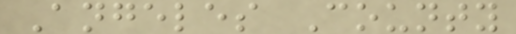Angeles County
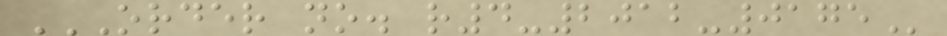ORDER NO. R4-2012-0175
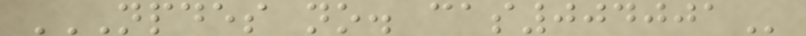NPDES NO. CAS004001
